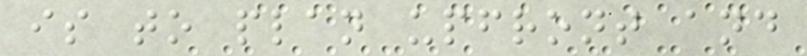is to plan upfront and
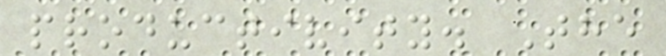productivity. The
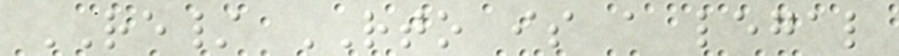RE/ RTO is a legal
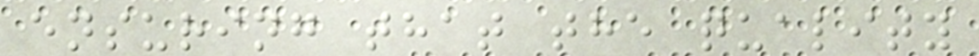ensuring that the quality
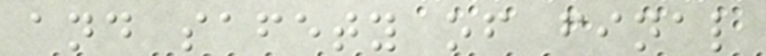and safety of final
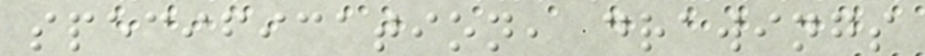specification, drawings
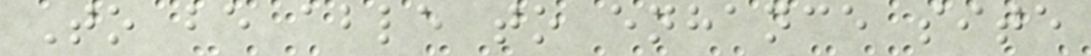To be able to enhance site
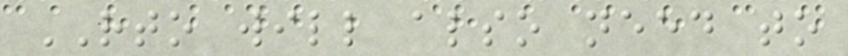RTO will also need to
